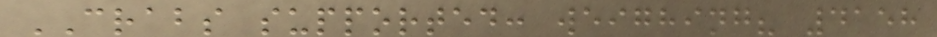CRABS supported: weighing? 4158
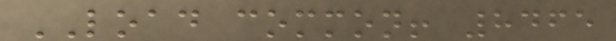LOAD common! 8465
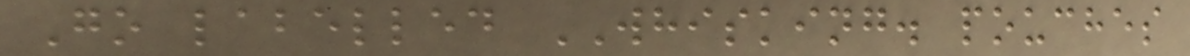Go labelled WHISKING. pouches
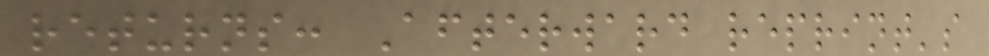returns: Afterward reprint's
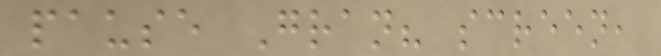pause Gran? screen,
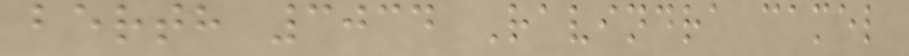berth 3034 Ravindra camel
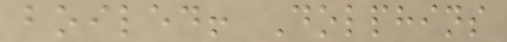boiled! Dolphins
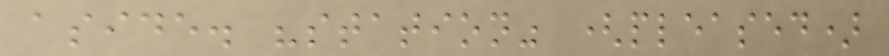aside. "station" (pleased)
